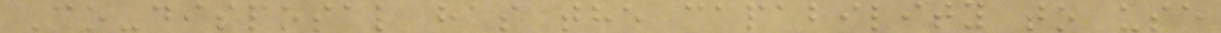Co-disposal has the capability to use
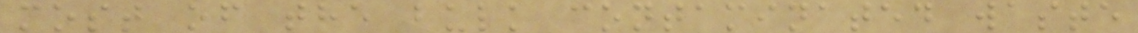most of the bulk contaminated waste
